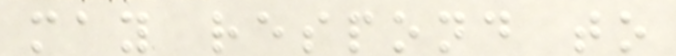may respond to
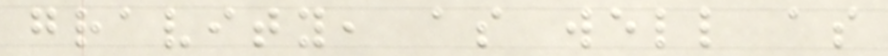gravity, as well as
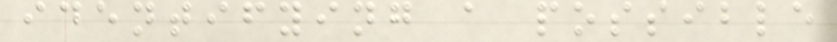identifying a possible
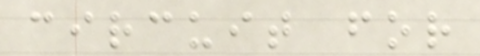circuit for
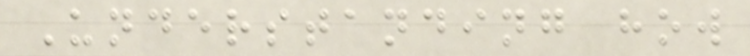Understanding how
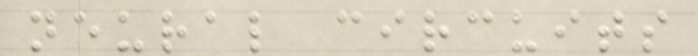neural circuits
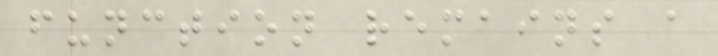function remains a
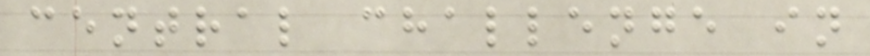central challenge in
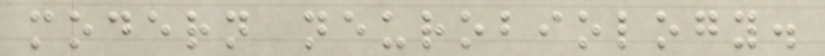modern neurobiology.
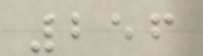256
